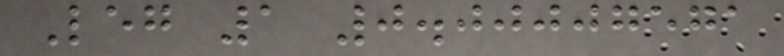Leg 1 0.00007571
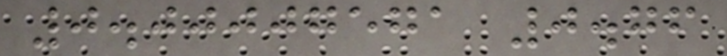0.00007571 0.76
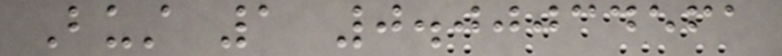Bust 1 0.00034561
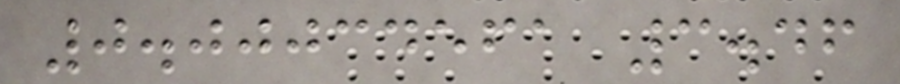0.00034561 3.46
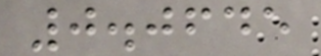0.0645
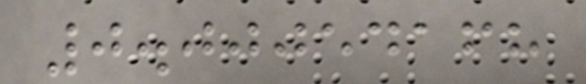0.00054168
